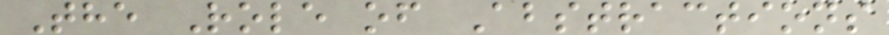The Role of Abstractions
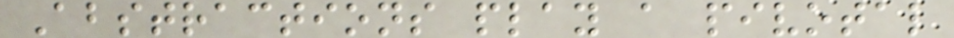Abstractions play a pivotal
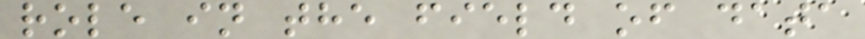role in the field of data
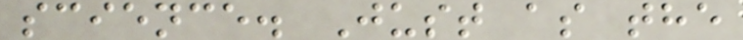science. Just as the
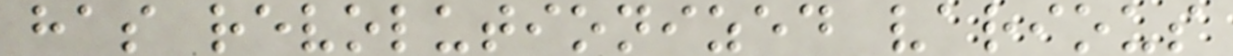has revolutionized various
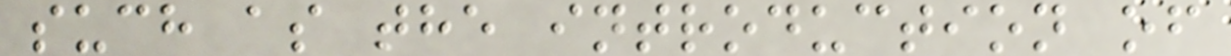such as the introduction of
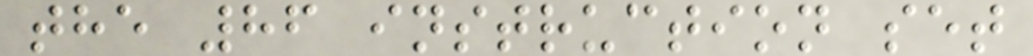the 86 instruction set
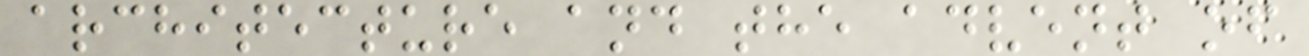architecture and the advent of
